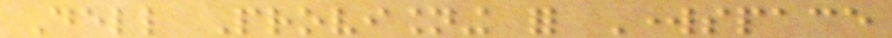Dell Provisioning for Workspace
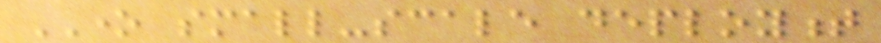ONE small-scale deployment
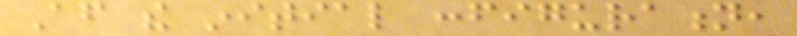After the initial configuration,
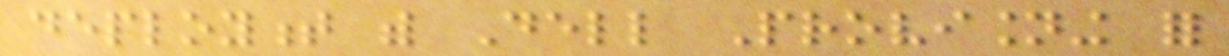deployment with Dell Provisioning for
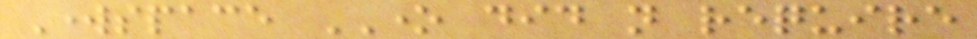Workspace ONE did not require
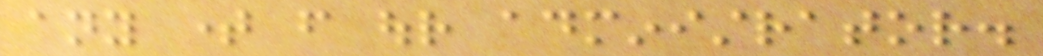any time from our administrator.
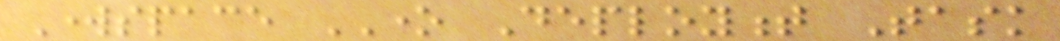Workspace ONE Deployment Task
